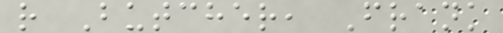r Butcher, Frank
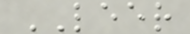LEER
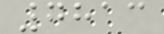7813
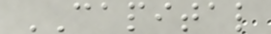CAPITAL
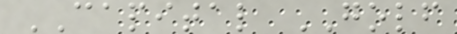CAPITAL GOLF
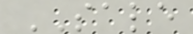SALE
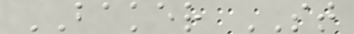BAKER ST
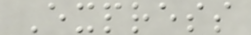Express
